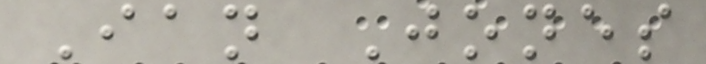Ian Jones
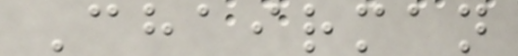Chairman
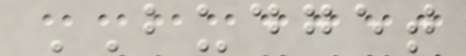BUDGET
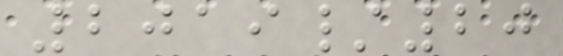2019/20
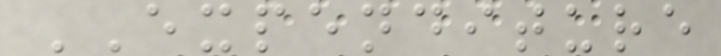EXPENDITURE
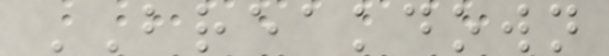BREAKDOWN
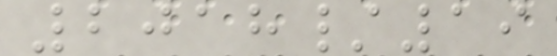2018/19
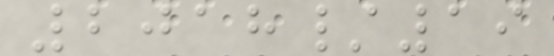2018/19
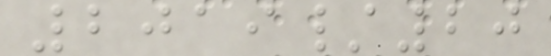2019/20
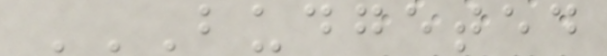BUDGETED
